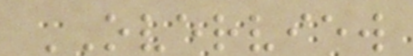OVERVIEW
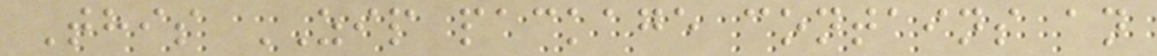This ZIP package contains an
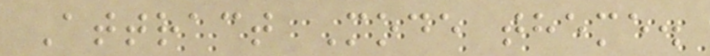Attract Mode theme.
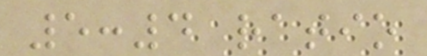5:4 ratio
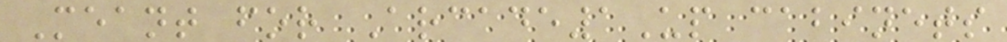Meant for Arcade1Up cabinets
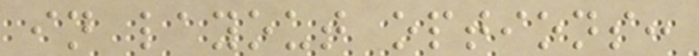in layout options:
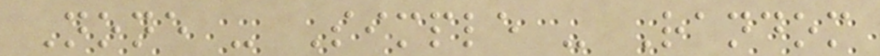None - Simple - Random
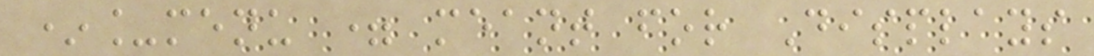*_menu = meant for Displays
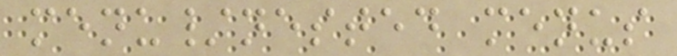menu/nested menus
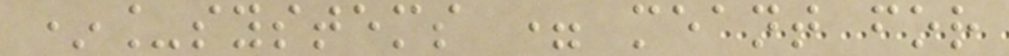*_systems = meant for
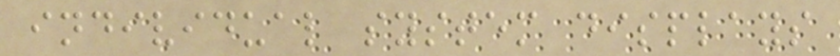individual system displays
